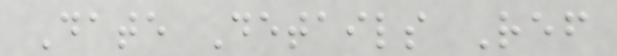Date Details Ref
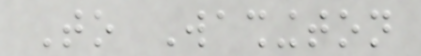To Washington
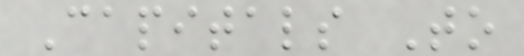Capitals To
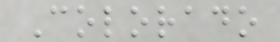Colorado
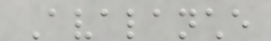Avalanche
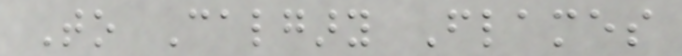To Calgary Flames
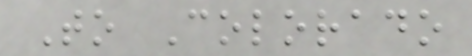To Colorado
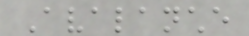Avalanche
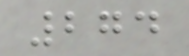274
